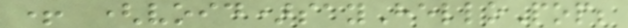+ (void)sayHelloPop;
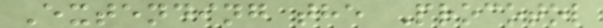Extending the Procotol
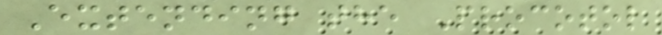Extending the Procotol
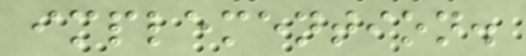implemention.
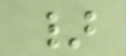}
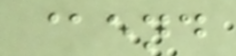@end
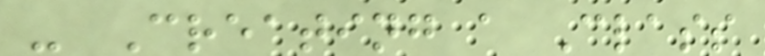- Creating a Class
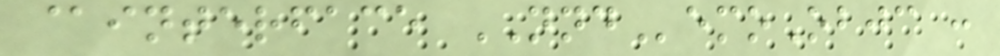@interface NNDemoObjc :
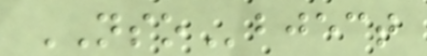NSObject
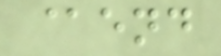@end
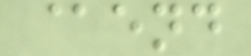@end
